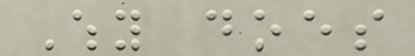Why does
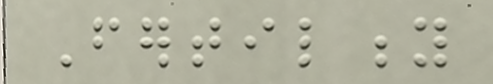Fertility
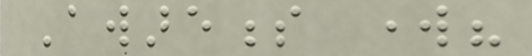Awareness work?
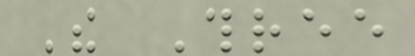The Three
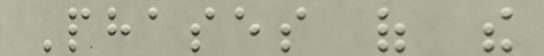Phases of the
